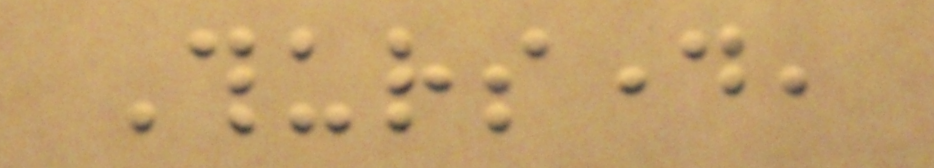Thursday,
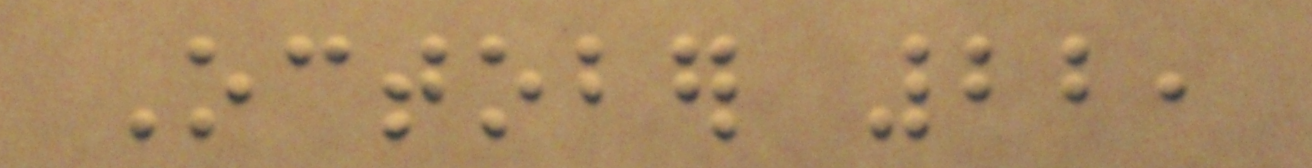October 22,
